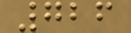726
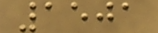1501
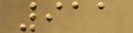911
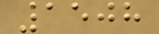1508
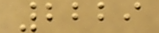2229
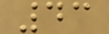43
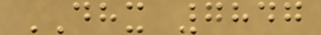DHX 7847
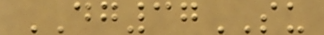DG37SU
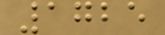1725
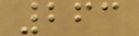263
